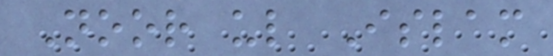Noor ul Islam
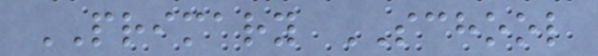PRIMARY SCHOOL
